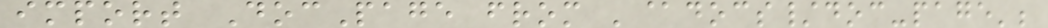import DocPage from '@docs/doc-page';
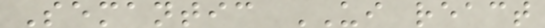Semantic UI react
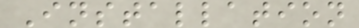Installation
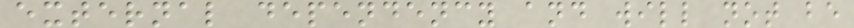external dependency and will not be
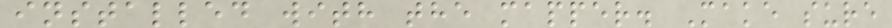installed with the mapper. Make sure
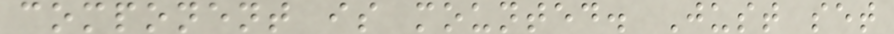component is mounted. Just set
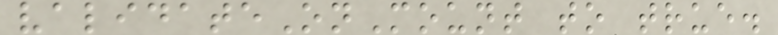validateOnMount to true.
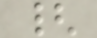{
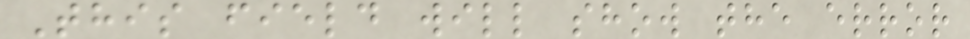This field will show the error
